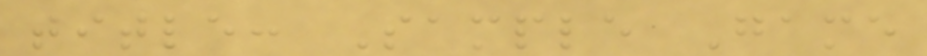title: Sample Game
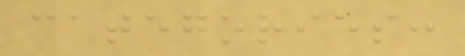categories:
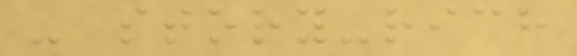- story-rich
